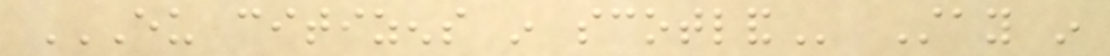EU CITIZENS IN SCOTLAND Stay in
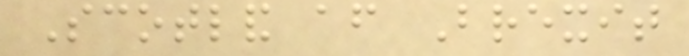Scotland after Brexit
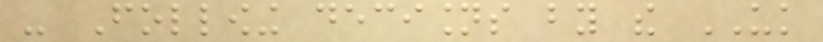- Following decisions by the UK
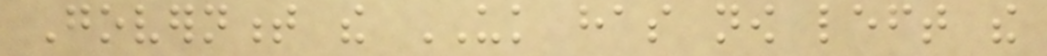Government the UK has now left the
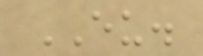EU.
